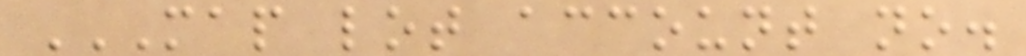MAP LOT ACCOUNT NO.
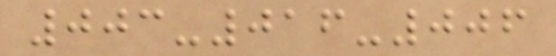003-016-006
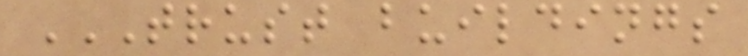TRUST BUILDINGS
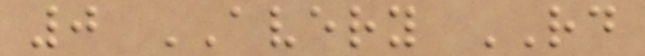0 AVERY RD
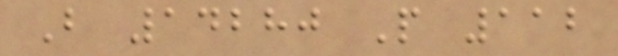B 14280 P 112
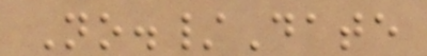No./Date
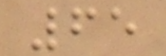65
